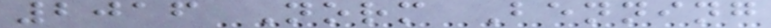2016 Norm Benning
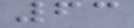63
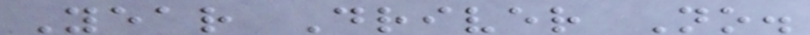Year Driver No.
